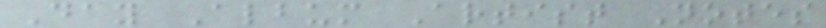Day Album Artist Notes
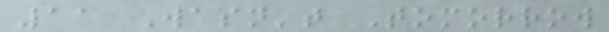11 Wasn't Tomorrow
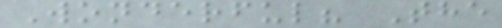Wonderful? The
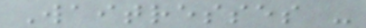Waitresses -
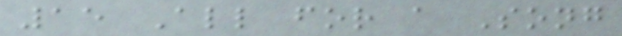15 All for a Song
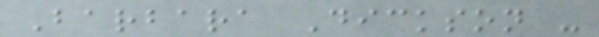Barbara Dickson -
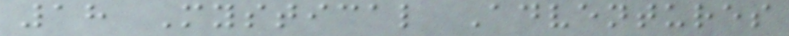18 Mystical Adventures
